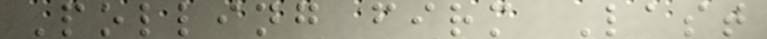Polling firm Last
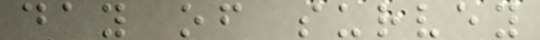day of survey
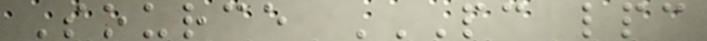Source PC LPC
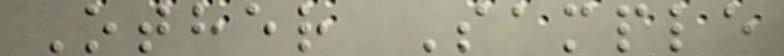Other Sample
